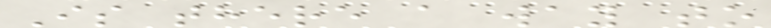Is there a way to
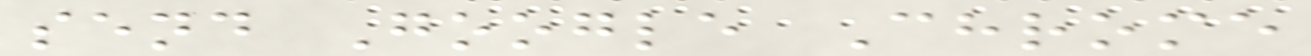send Google Chrome
